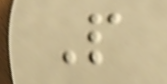P
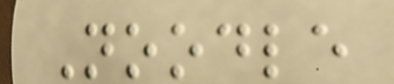Noodle
